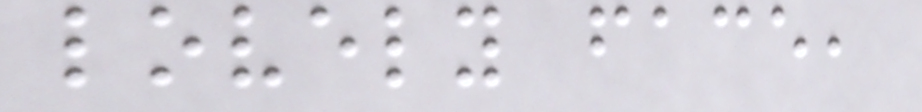lovely face,
